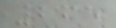265
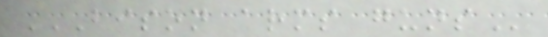BISON ARMS GUNS
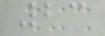23
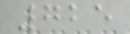725
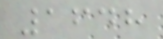1648
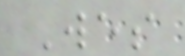Wes
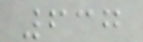637
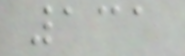131
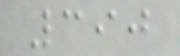390
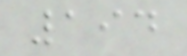194
